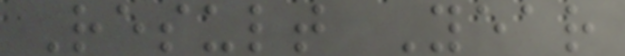Result Year
